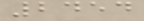2454
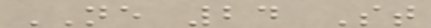NE 24 St
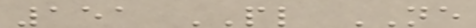151 PL NE
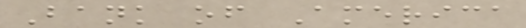Bank of America
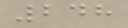248
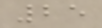25
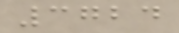3724
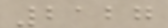2127
